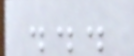...
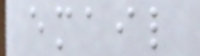email
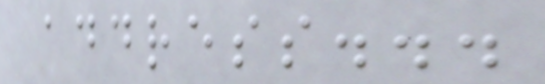address...
